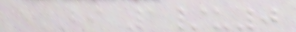eBI 1/u0
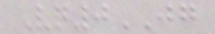Vq0JG
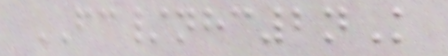FC/nhc2nK
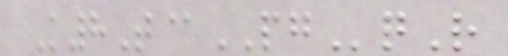K8T@PGqR
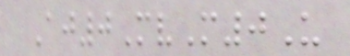Aj0MvM0U
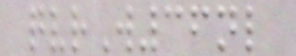qvrW36nl
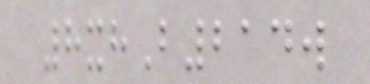8xhB214w
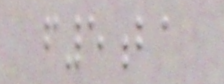f5ba
